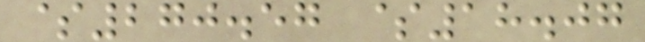$270.57 $18.07
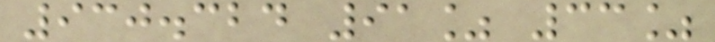930.324 91% 33%
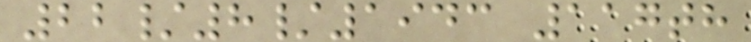22/8/1943 117th
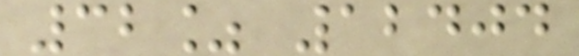32% 12404
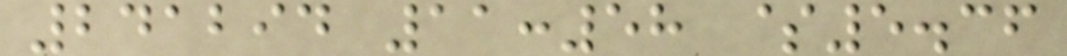241294 11:58 $5.36
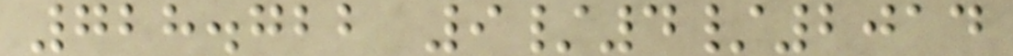728.722 9/4/2014
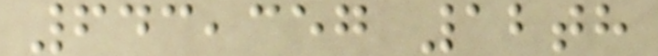643,357 12th
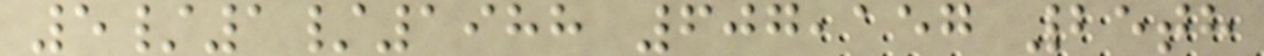5/1/1988 607,157 25th
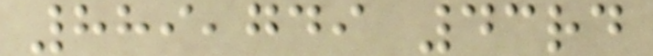889,749 43rd
